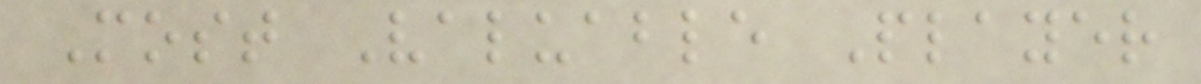Most Valuable Player
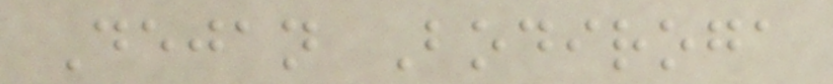Dejan Bodiroga
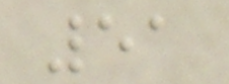51
